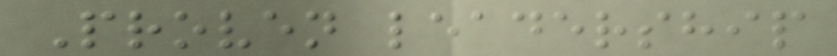Proven leadership
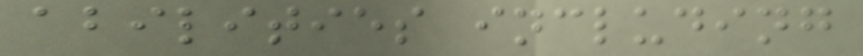abilities including
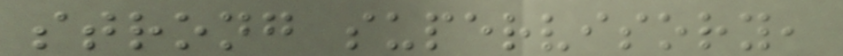strong supervisory,
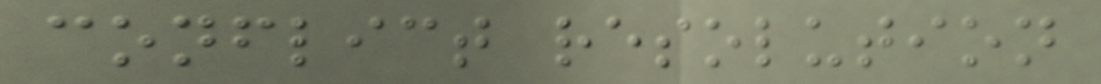conflict resolution
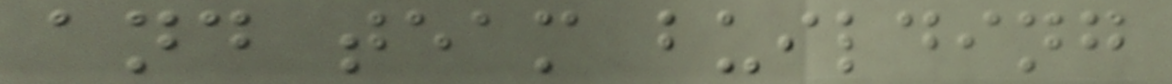and team building
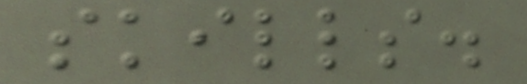skills.
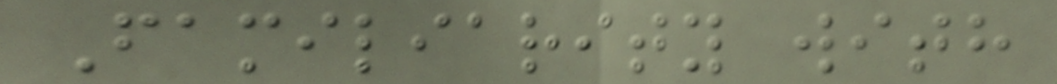Familiarity with
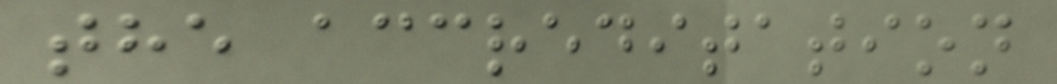the accreditation
